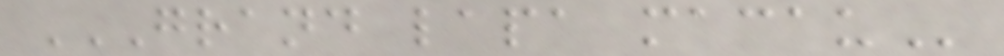GRAND LAPA MACAU
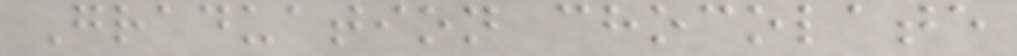Graduation chocolate
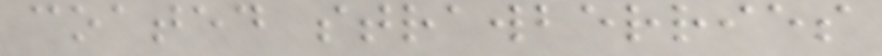coated strawberries
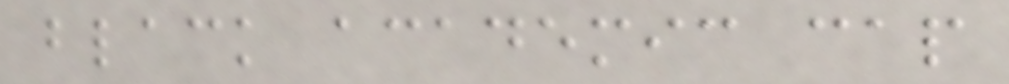black academic cap
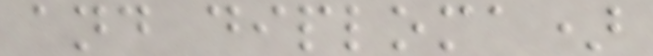and diploma)
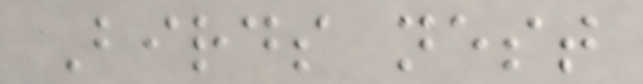Birds nest
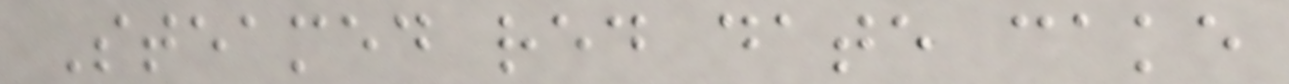Steamed red date cake
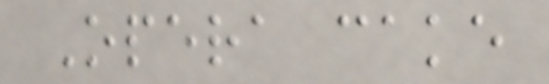Opera cake
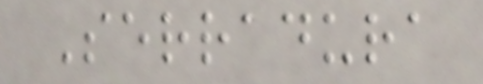Serradura
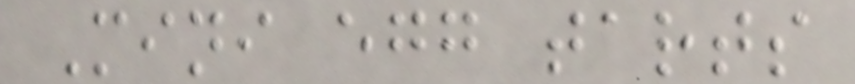Mini egg tarts
